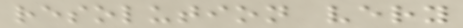resolution very
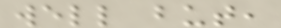well but,
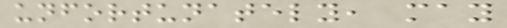unfortunately, may
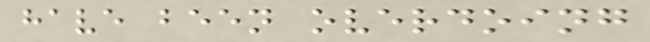have been overdoing
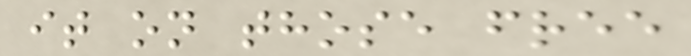it on those free
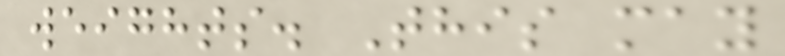weights. This may
